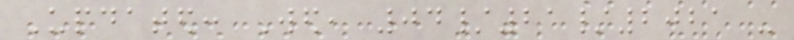Updated: Wed, 04/21/2021 -
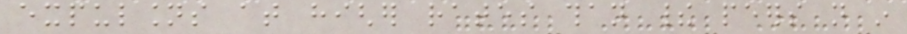expulsions at higher rates than their peers not in
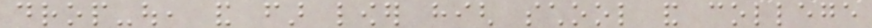drop-out, and far lower high school and college
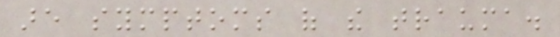are symptoms of the trauma.
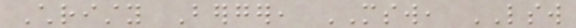Christy Berger, MSW, LSW
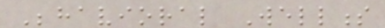Behavioral Wellness
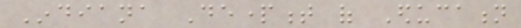Indiana Department of Education
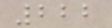222
